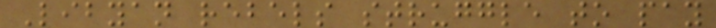Libyan rebels struggle to pay
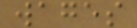wages
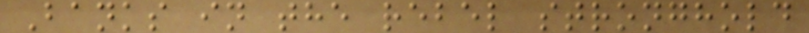Banks in the rebel stronghold
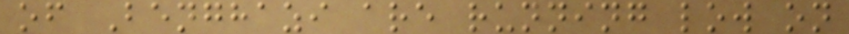of Benghazi are running low on
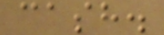cash.
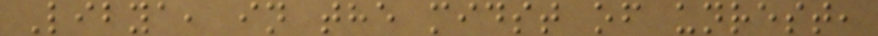Libya, in the midst of unrest,
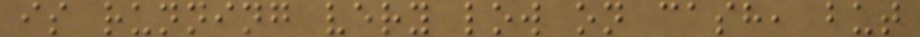is running very low on cash, but
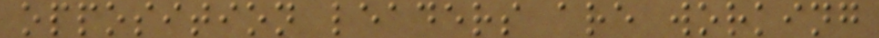opposition leaders are working
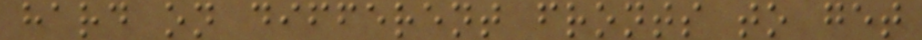hard on different fronts to get
